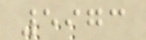5973
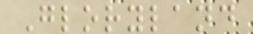Gloryland
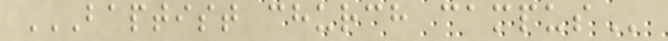BAPTIST CHURCH CAMPUS
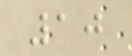10
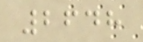2648
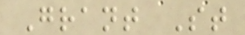Grant St
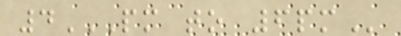4PM TO 6PM
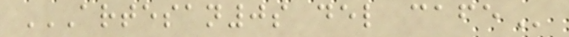ARTESAN0S DEL CAFE
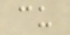cu
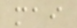mai
